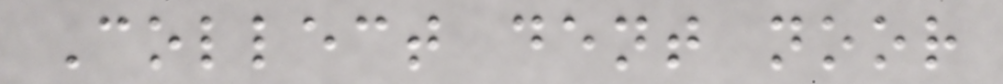Collect dent noor
